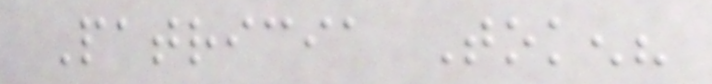Patricia Token?
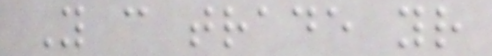You can trade your
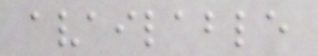available
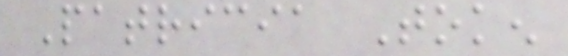Patricia Token
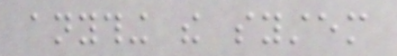anything the system
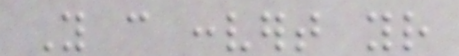You can convert your
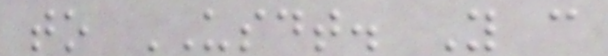to USDT. You can
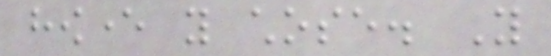however you chose. You
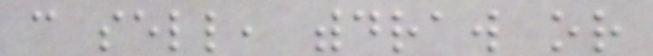can sell, withdraw or
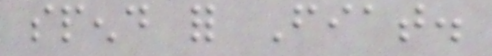spend for Fiat.
